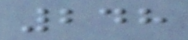248
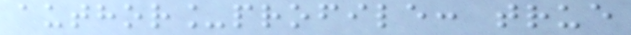author_profile: true
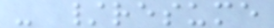- /resume
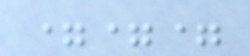===
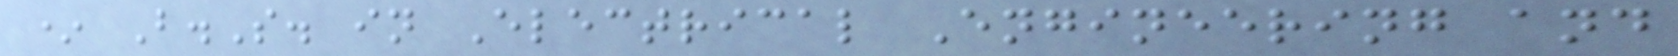* B.S. in Electrical Engineering and
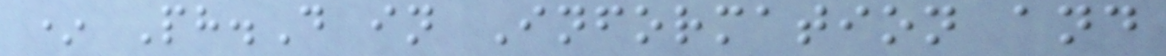* Ph.D in Information and
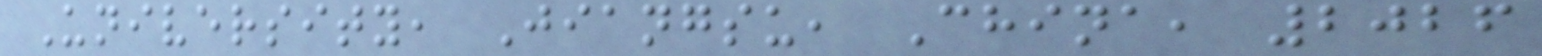University, Jiangsu, China, 2026
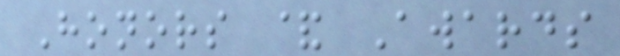Honors & Awards
